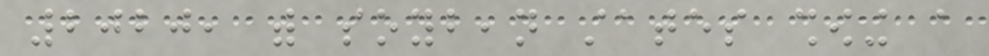2020, with soybean states showing a
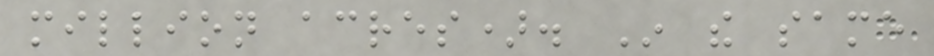million acres). In the same
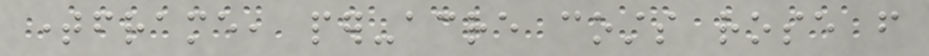timeframe, per-acre costs rose from
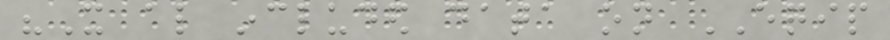"It also included data on EQIP
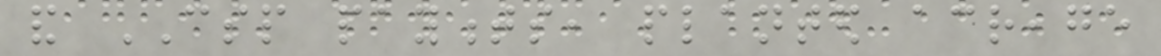and CSP payments, planted acreage
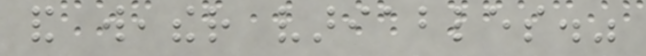and weather variables."
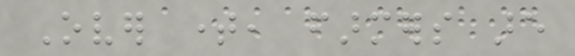Over time, farmers are
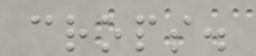crops.
